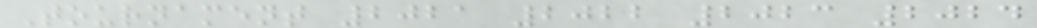Tournament 2021 2022 2023 2024
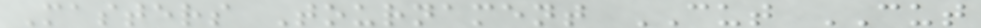Masters Tournament CUT CUT
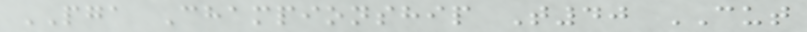PGA Championship T40 CUT
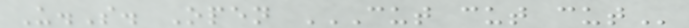U.S. Open CUT CUT CUT
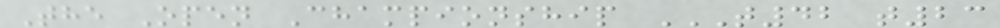The Open Championship T42 T23
